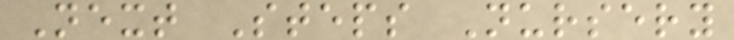Next Steps Nursery
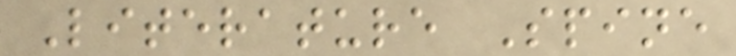Literature Spine
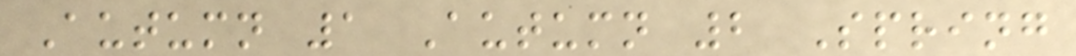Autumn 1 Autumn 2 Spring
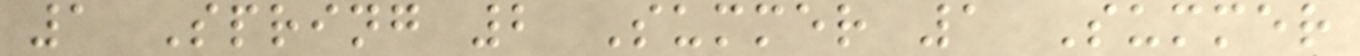1 Spring 2 Summer 1 Summer
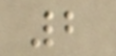2
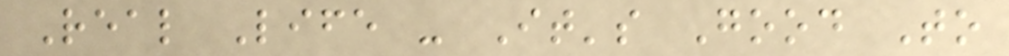Real Life - It's Good To
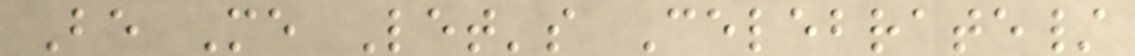Be Me Let's Celebrate/
